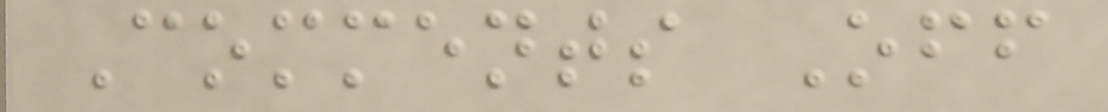Comments Off
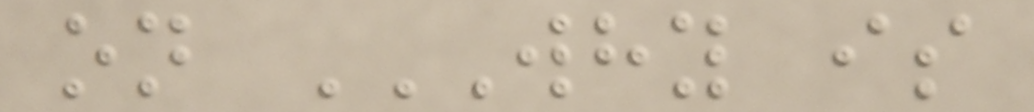on WHY IS
